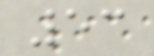53
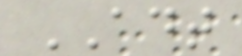ADT
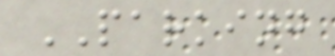PARKING
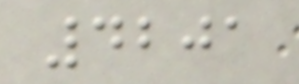4201
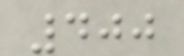400
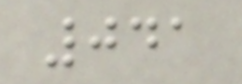041
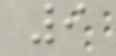9
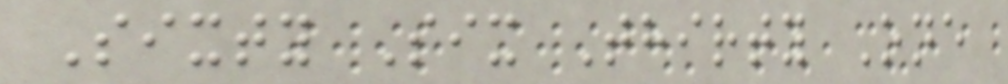Sixty Six Thirty One
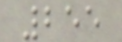255
